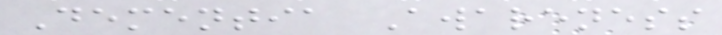Dementia Awareness
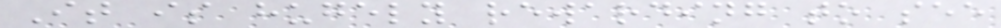It is hugely rewarding to see
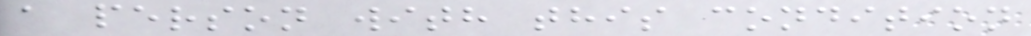a person with this condition
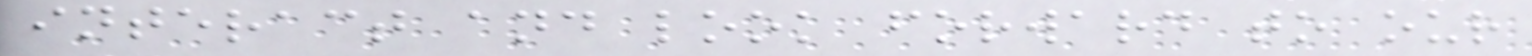interact and look forward to our
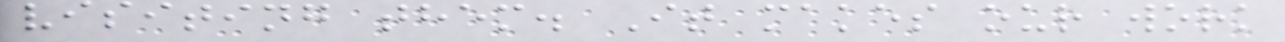visiting them. It makes our work
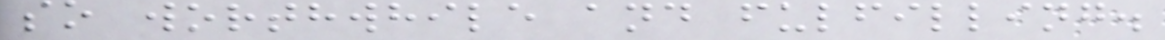so worthwhile and fulfilling.
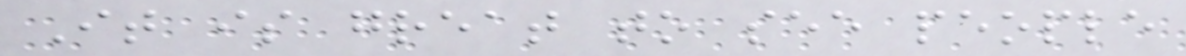It is great to see people
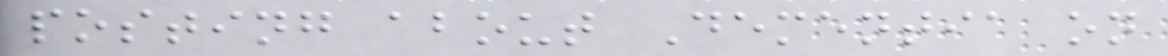posting about Dementia on
